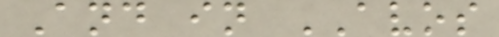And in AVOS
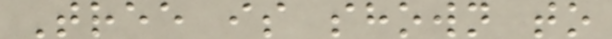Tree is shown to
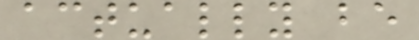actually be
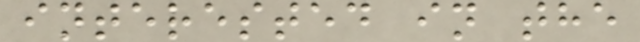interested in the
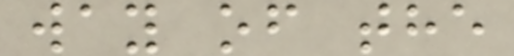way of the
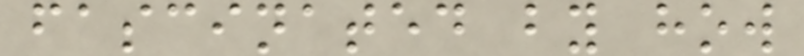fascinated by how
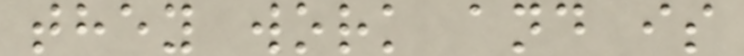they work and is
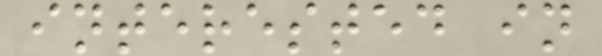interested in
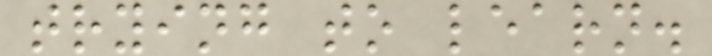trying to learn.
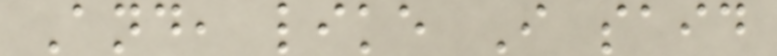And, like I said
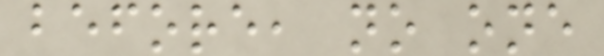before, no one
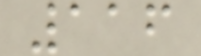116
